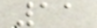11
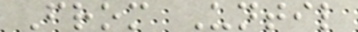From Until
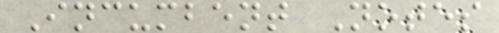Incumbent Notes
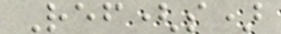Ref(s)
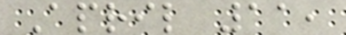April 11,
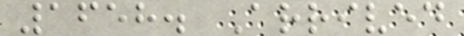1658. Arrived
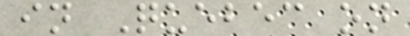in Quebec on
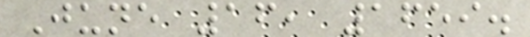June 16, 1659.
